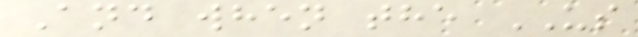And when the US
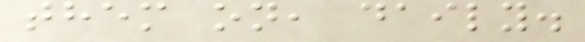them on, daily.
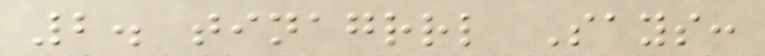2. tinagrrl Says:
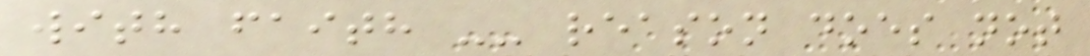with faith -- reason does not
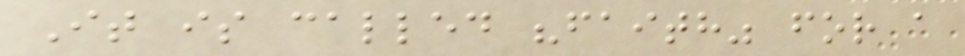It is called "faith" for a
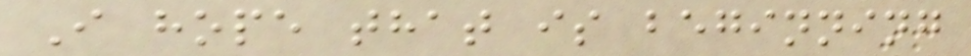I hope that is beginning
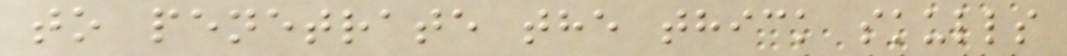to penetrate the thick skulls
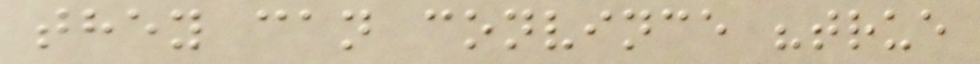they can convince "true
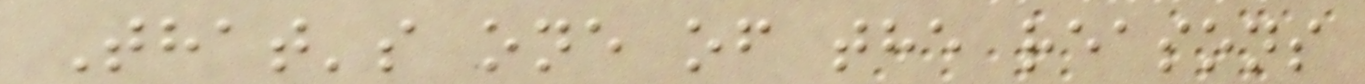That's one of the reasons
